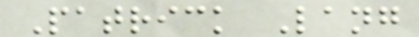Patrick Lang
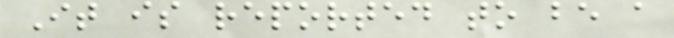It is reported to be a
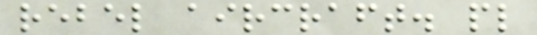rebel aircraft. pl
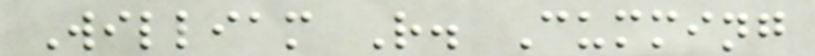William R. Cumming
